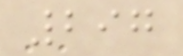297
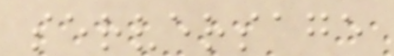serversage
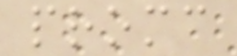promc
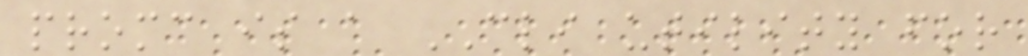promc is a CLI utility for
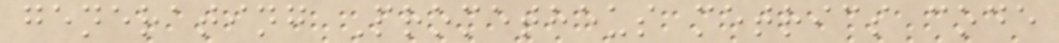generating Prometheus metrics code
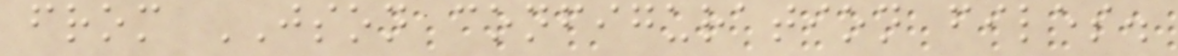from JSON configuration files.
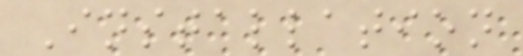Installation
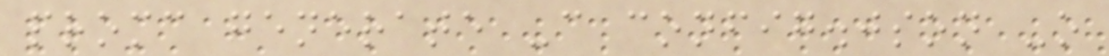promc generate -c config.json -o
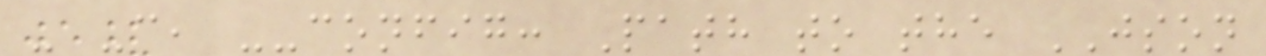- -c, --config: Path to the JSON
